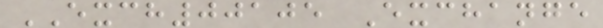EXCH00105 Exchange
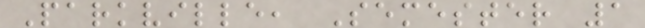Parkville, Semester 1
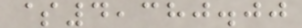$4,380.00
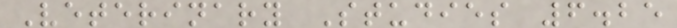Veterinary Studies 6.25
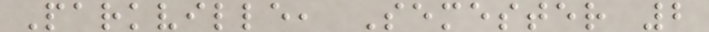Parkville, Semester 2
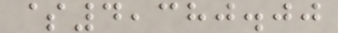$4,380.00
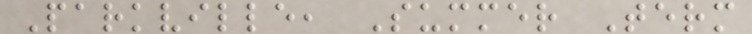Parkville, Summer Term
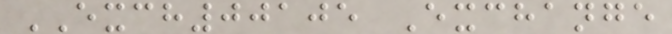EXCH00105 Exchange
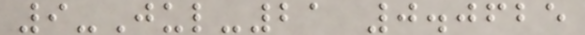9-Jul-21 0.0625
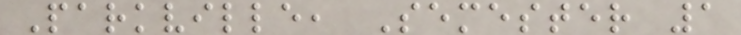Parkville, Semester 1
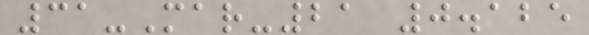31-Mar-21 0.125
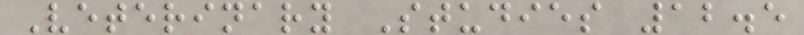Veterinary Studies 12.5
